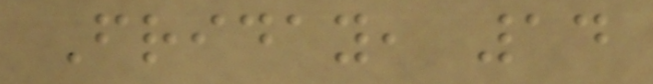Friday, 14
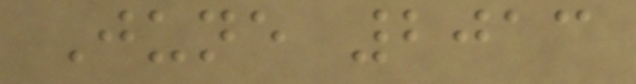June 2013
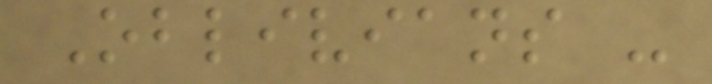Oblivians -
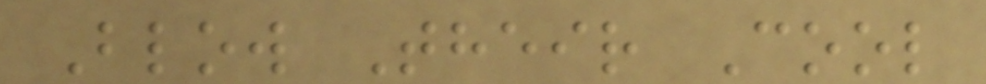Blow Their Cool
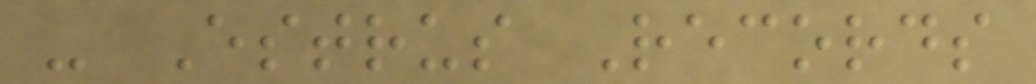- Estrus Records
